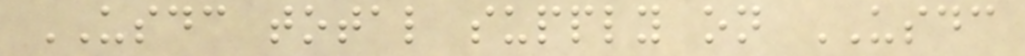USDC total supply on USDC
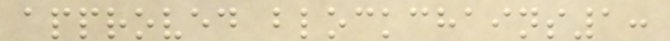approved blockchains1:
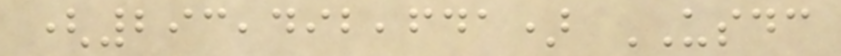(293,492,641) USDC
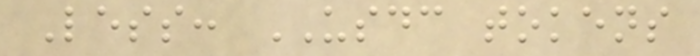Less: USDC tokens
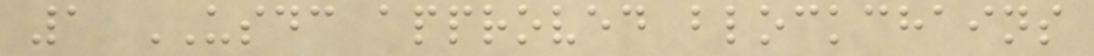1 USDC approved blockchains
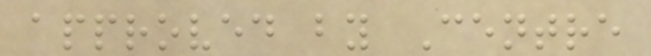approved by Centre
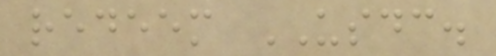redeem USDC.
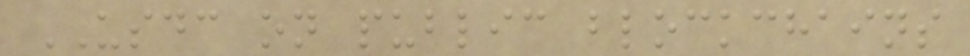USDC on public blockchains
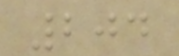204
